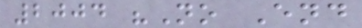2004 "No End
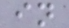in
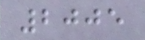2005
